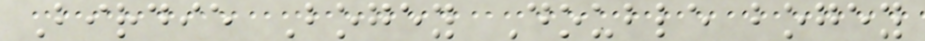Birdie Bogey Double bogey
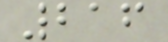216
